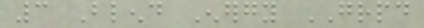3 Blend Energy GRPD
